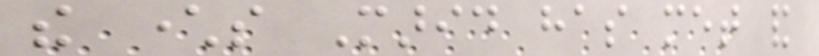the characters Marid has met and
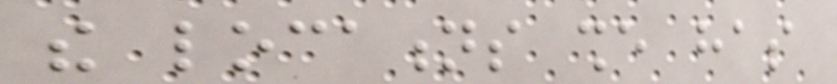the locations she has
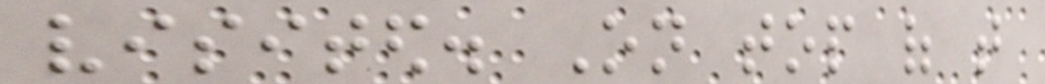visited. On top of that
